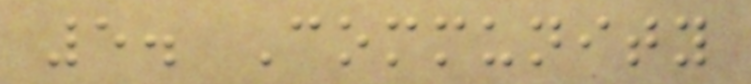5. Community
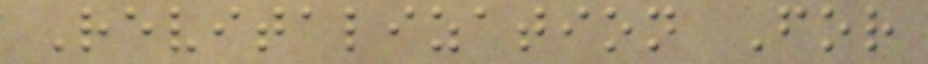Revitalization For
